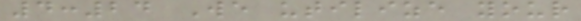4:24 We utilize your
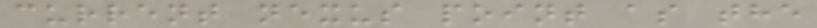current nexus point as the
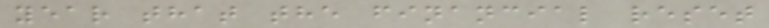year that the financial reset
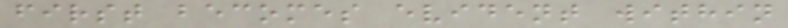first becomes evident within
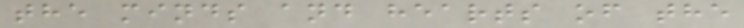the minds and hearts of the
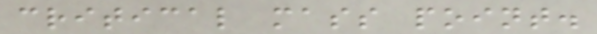critical mass point.
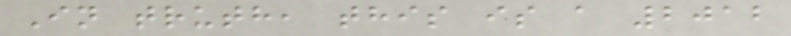In truth, this is a 2012
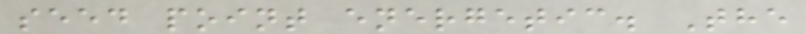seed point energetic. The
